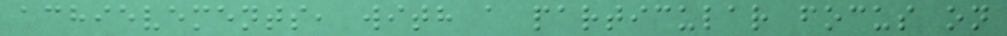achievements, with a particular focus on
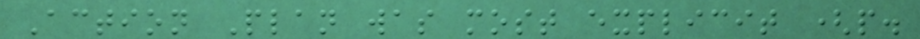Action Plan was most explicit (p.
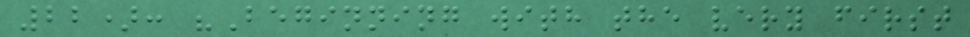22): "Beginning with the very first
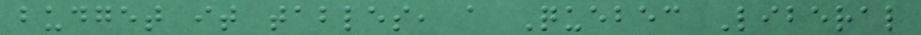budget it tables, a Quebec Liberal
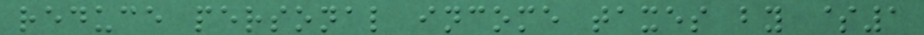reduce personal income taxes by $1
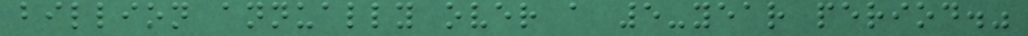billion annually over a 5-year period."
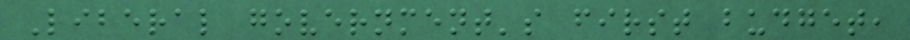Liberal government's first budget,
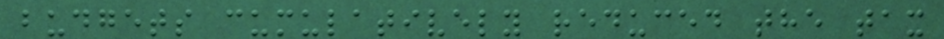budgets cumulatively reduced the tax
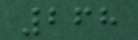268
